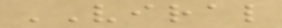VIRAL
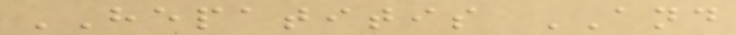HEPATITIS AND
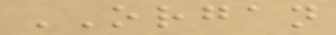ORGAN
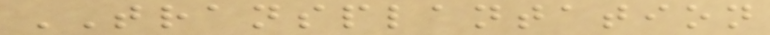TRANSPLANTATION
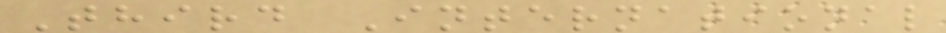Third International
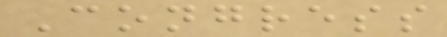Congress
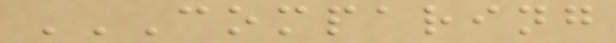COMPARING
